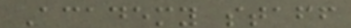Academy staff
